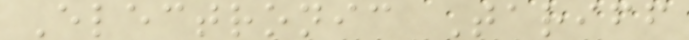Electronic Tariff
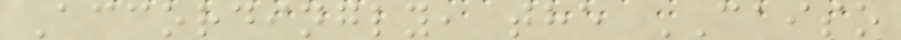Accordingly, the CAISO
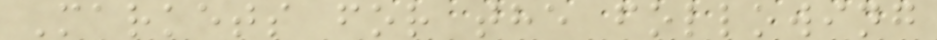Markets for the following
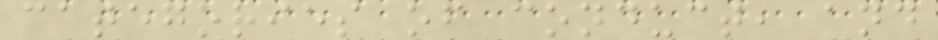categories of conduct, and
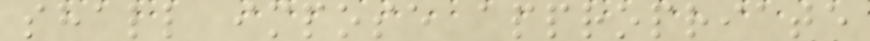shall impose appropriate
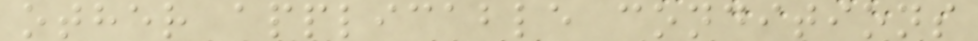other applicable conditions
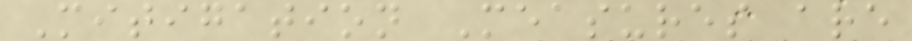Mitigation Measures are
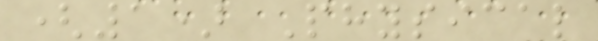(1) Physical
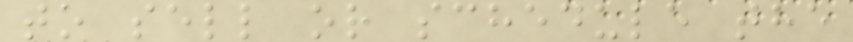to sell or schedule the
